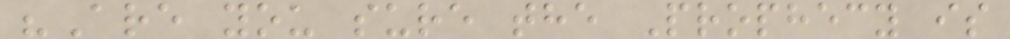"Are you sure the Prophecy is
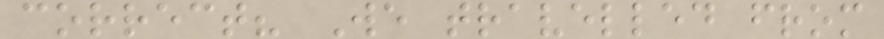correct? We travelled from
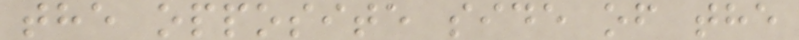the opposite side of the
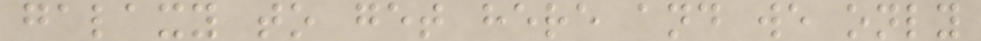galaxy to get here and we only
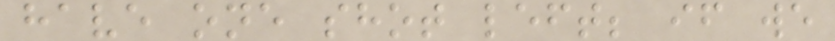have one shot left; if we
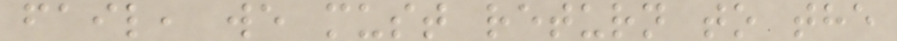fail, we must return to the
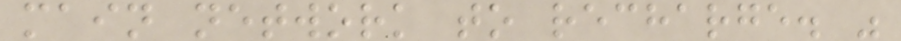main network to recharge. "
